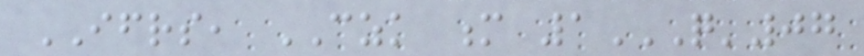IFRS, CZK m 1Q'07
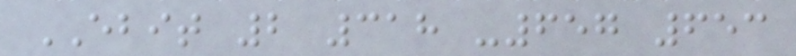EBIT 2 318 -657 653
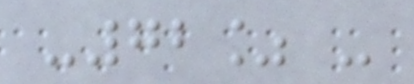-72% -
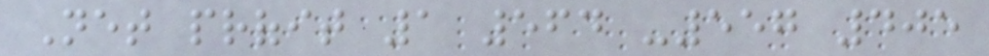Net profit 1 564 -557 405
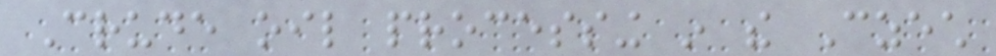Crude oil processing in the Czech
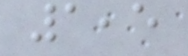1,5
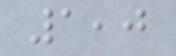1,0
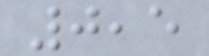0,5
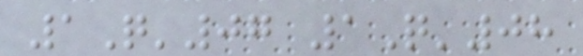1Q'07 1Q'08
